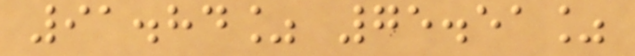91.84% 75.51%
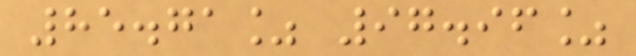85.71% 97.96%
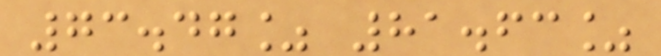73.47% 81.63%
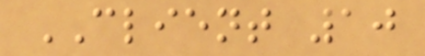CLIENT 10
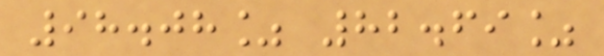98.08% 82.69%
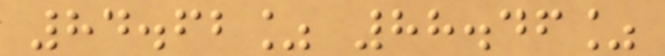84.62% 88.46%
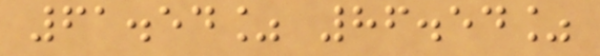61.54% 86.54%
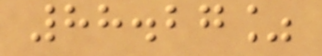88.27%
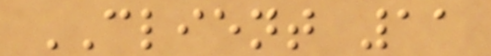CLIENT 11
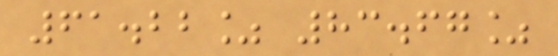61.22% 83.67%
